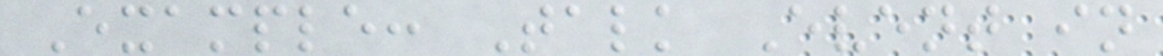Example: Talk Event in
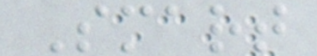Smart
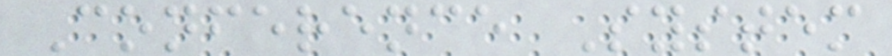Conference System
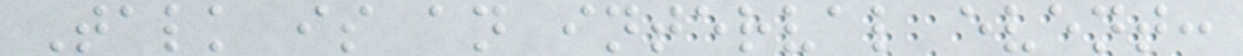Talk is an interval event:
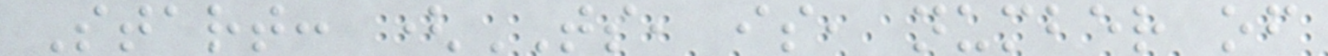Start: (TS, is, number of
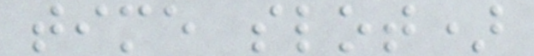time slot)
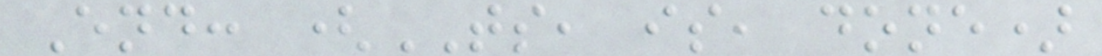End: (TS, is, done)
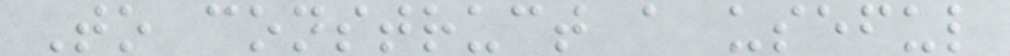To construct a useful
